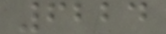6224
